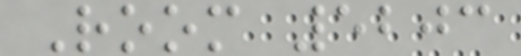Room 5203
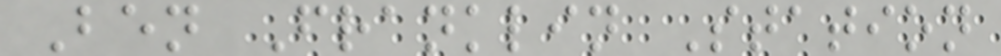Ben Franklin Station
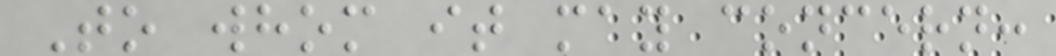To whom it may concern:
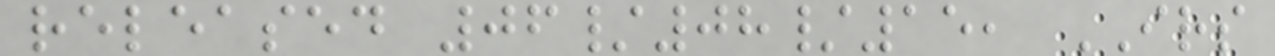released 06/08/15, IRS
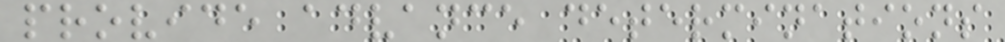provide advance determinations
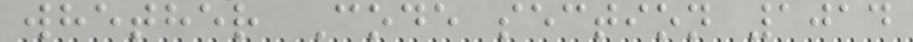whether Code section 1014
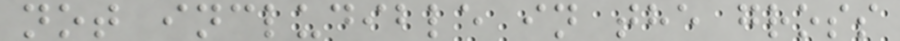not includible in the gross
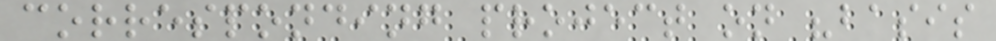corresponding project on "basis
